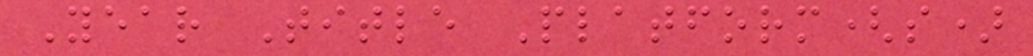Year Title Platform(s)
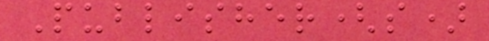Publisher(s)
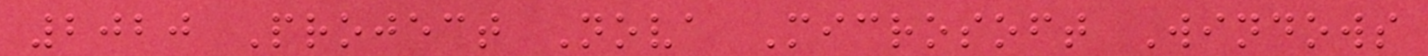2020 Project Nova Microsoft Windows
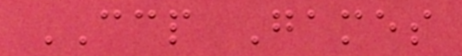CCP Games
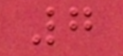7
